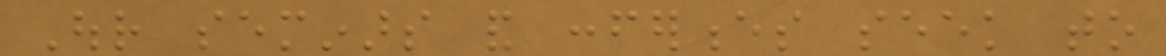Our seminars and conferences seek to
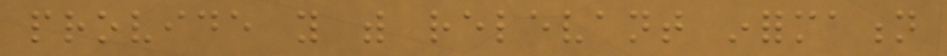provide you with relevant information
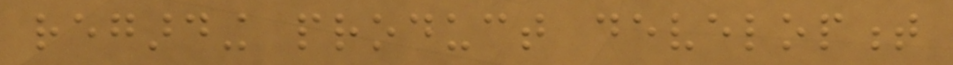regarding product development
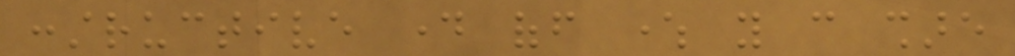constructive day off where you can share
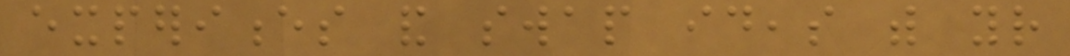experiences and swap ideas with your
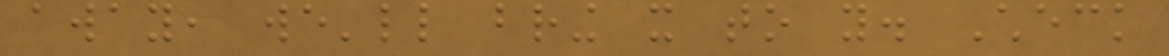away, we'll bring it to you. Check
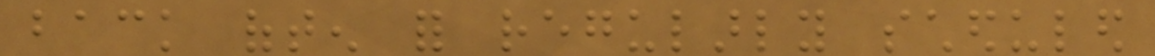back often for regularly scheduled
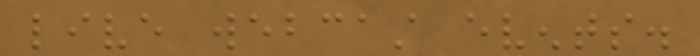live webcast events.
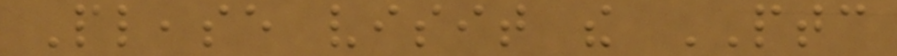Please visit the PTC
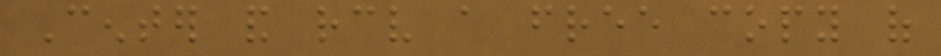Center and receive a free copy of
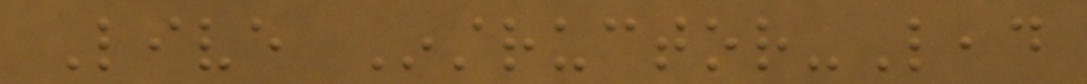Live Instructor-Lead
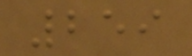259
